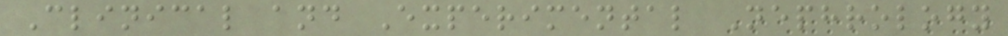Clinical and Experimental Nephrology
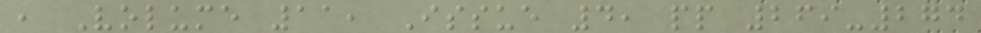, Volume 11, Issue 4, pp 269-274
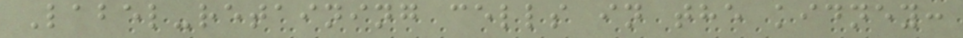Label-retaining cells in the kidney:
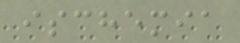ischemia
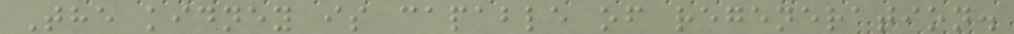The kidney is capable of regeneration.
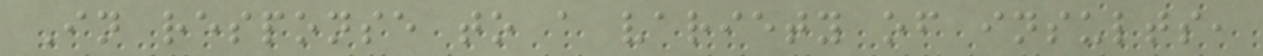In response to a variety of insults,
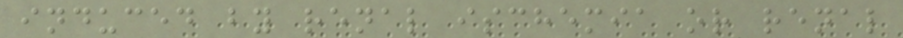induced by renal ischemia or renal
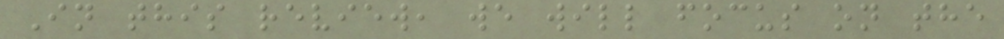In this review, we will focus on the
